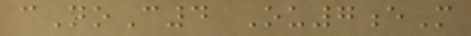cNoC4 Ou7eM
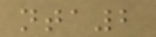nta2
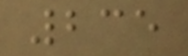235
